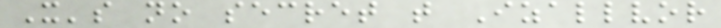It's no secret that Izallvor
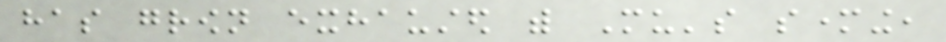has grown exhausted with Mu's smothering,
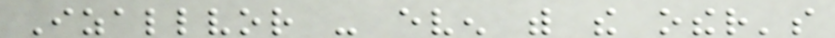Izallvor - even with the other's
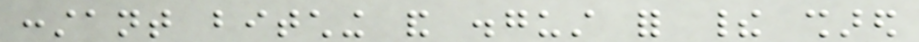constant bitching and disgust for their shared
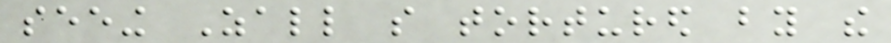seeing Zall so tortured by the
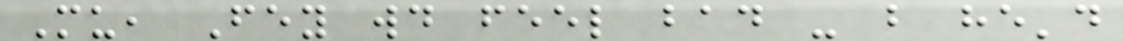Mu, Fey would feel bad - but he'd
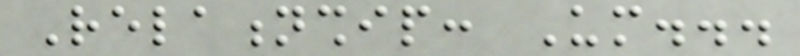Relationship: Um...
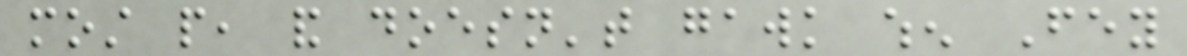most people, and doesn't gawk when Fey
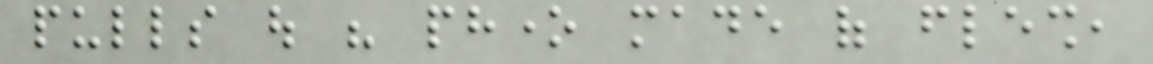pulls out his phone made of flesh,
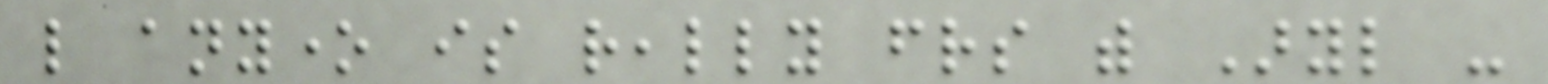like anyone is really friends with Aryl -
